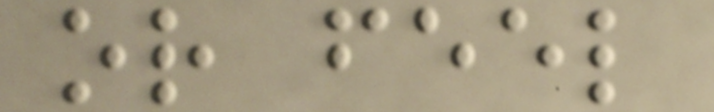or feel
